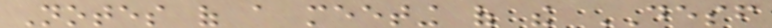Notes of a meeting of the DESF
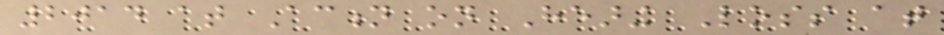2014 at Action on Hearing Loss at
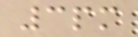3pm
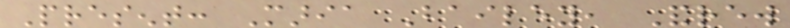Present: Maria Bailey, Andrew
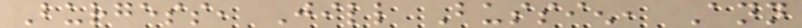Burgess, Jill Bussien, Ann
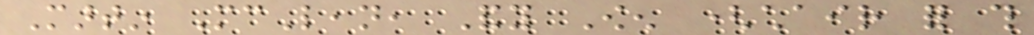Martin McLean, Andy Owen (chair for this
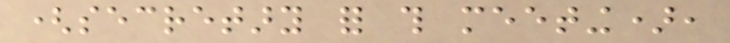(secretary for this meeting),
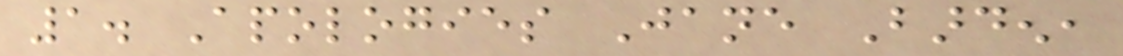1. Apologies Jane Barden,
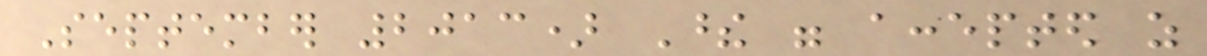September 2013) These were accepted as
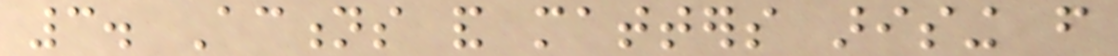3. Actions and matters arising from
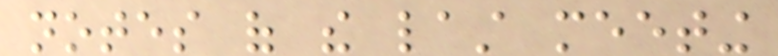notes of the last meeting
